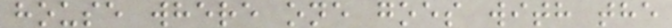house where one goes with the
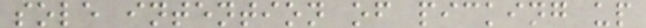sole intention of picking up
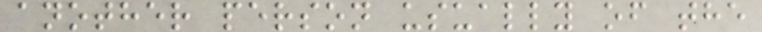another person usually of the
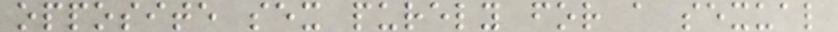opposite sex purely for a sexual
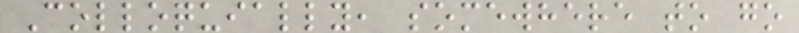Colloquially, somewhere to go
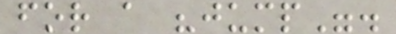for a "jump".
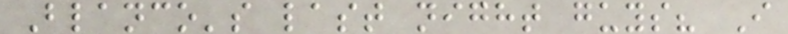Blanco's last night guys? I
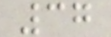37
